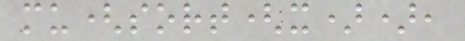mu(sort(x)),
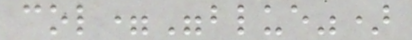col="blue")
